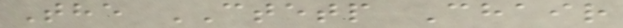The CTETP Chair
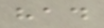had
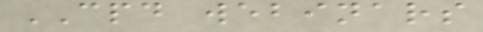CPD webinars
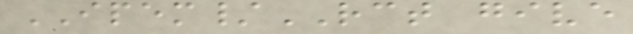IPEM/RCT give
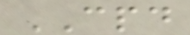CPD
